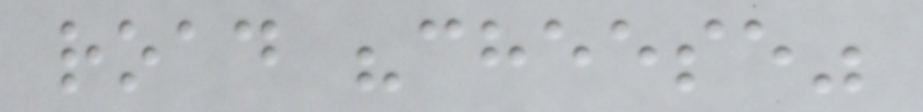road "cheese"
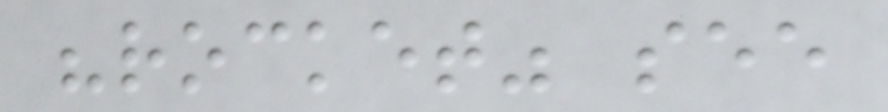"rocket" see
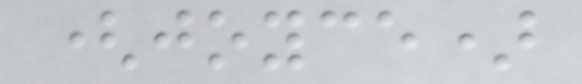(joyce)
